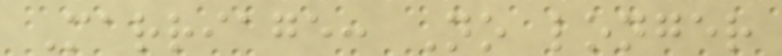Marriage: No longer
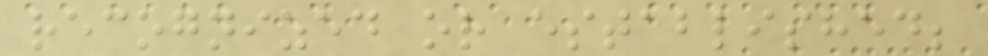recognized or established;
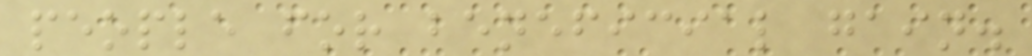people for beneficial gain.
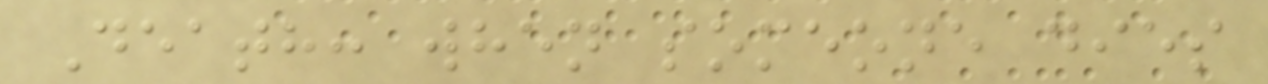Death: when someone dies
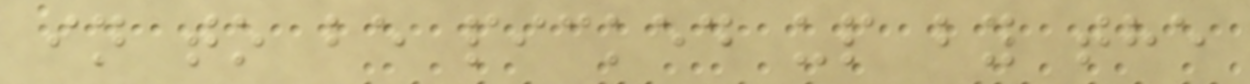in to be picked up by the
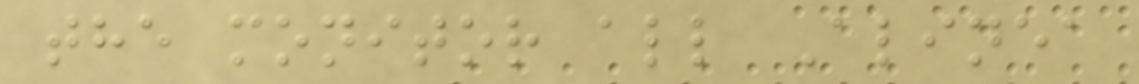the monitor all Alinea
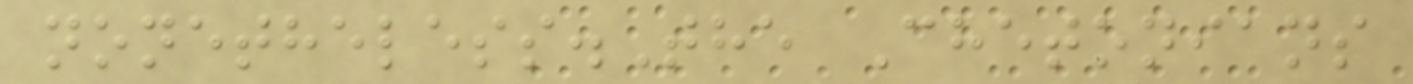nonetheless.The Chetonians
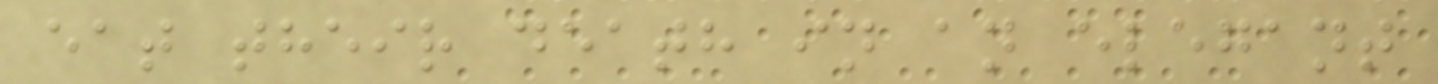eat their death in an elegant
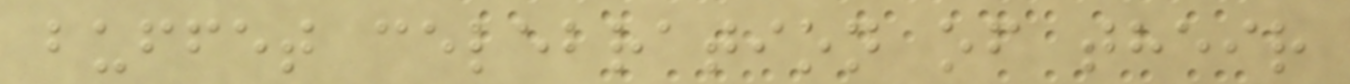buffet celebration of their
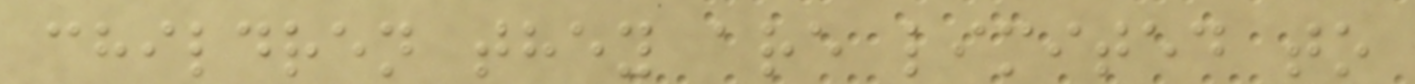children they are limited to
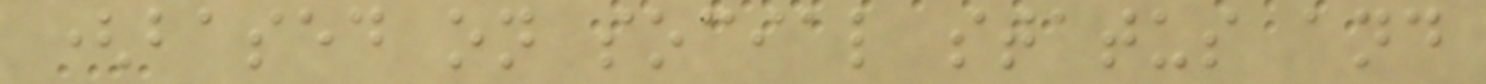(based on social status and
